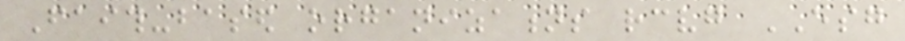Faith-based organizations receiving ESG
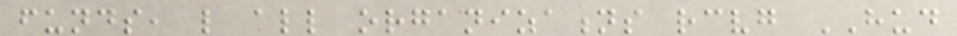funds, like all organizations receiving HUD
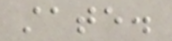state.
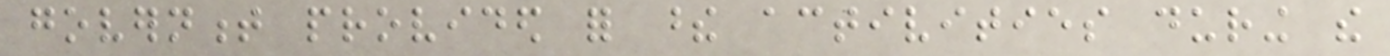government provided for these activities during the
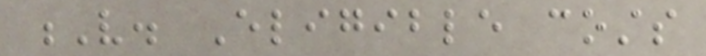V. Eligible costs
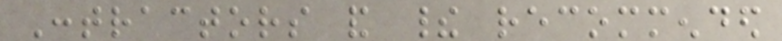Contractors and their recommended
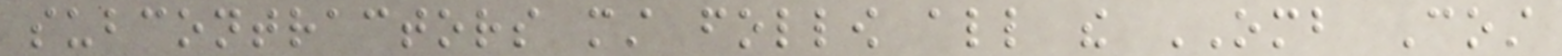subcontractors must follow all the OMB Cost
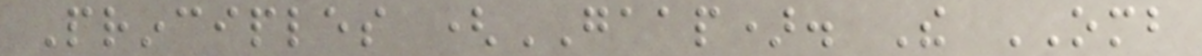Principles (GAAP). The OMB
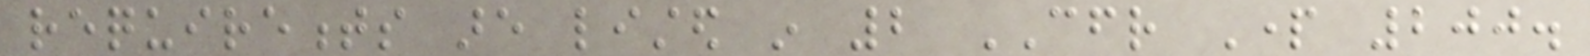requirements are listed in 2 CFR Part 200.
